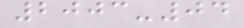2003-04
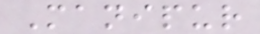Manipur
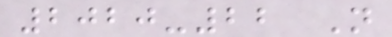2020-22 Not
